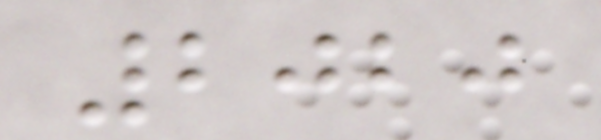2020
